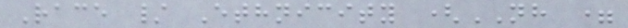Race / Ethnicity (NH =
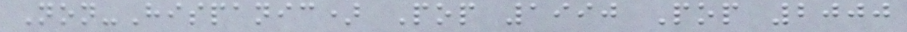Non-Hispanic) Pop 1990 Pop 2000
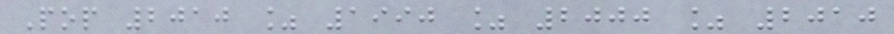Pop 2010 % 1990 % 2000 % 2010
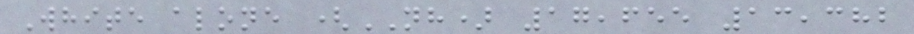White alone (NH) 17,655 13,382
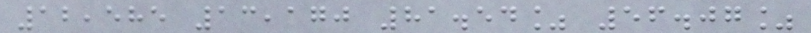12,585 13,170 81.54% 56.07%
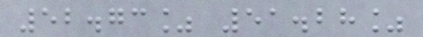52.73% 51.28%
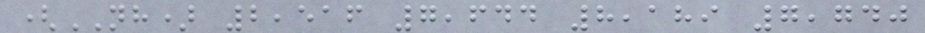(NH) 2,516 7,644 8,189 7,740
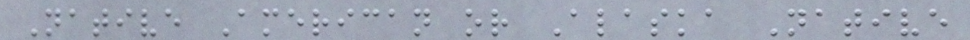Native American or Alaska Native
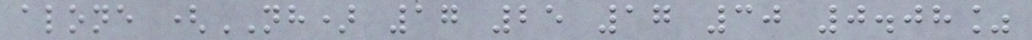alone (NH) 17 25 17 30 0.08%
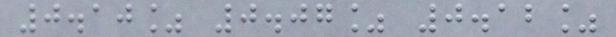0.10% 0.07% 0.12%
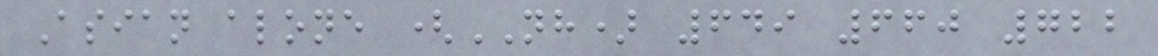Asian alone (NH) 649 660 722
